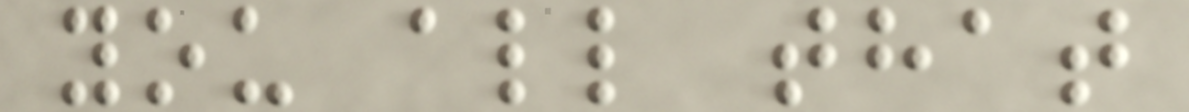you all that
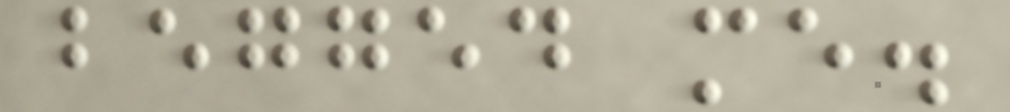begged me.
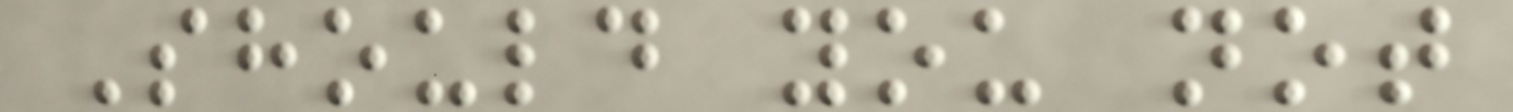Should you not
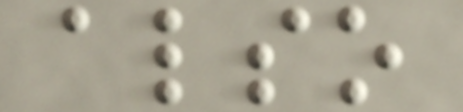also
